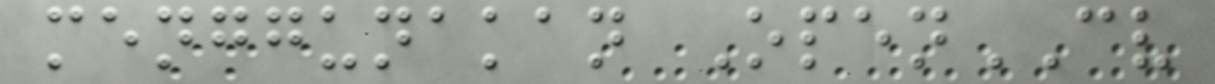menggunakan OpenCV
